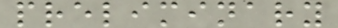preliminary
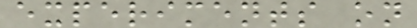experiments on
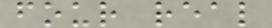four real
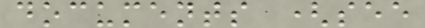documents (see
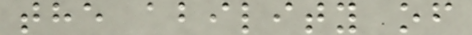the ability of
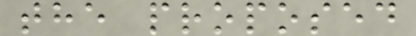the proposed
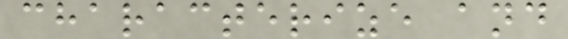characterize and
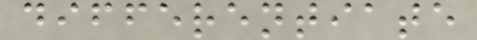differentiate
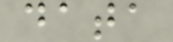data
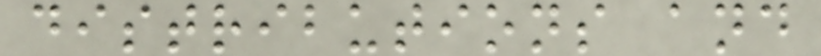distributions and
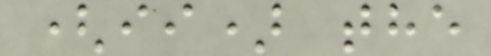(ii) the
